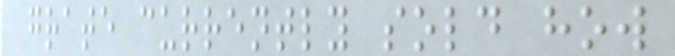grate currently sold how
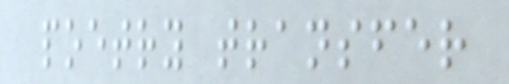poetry transfer
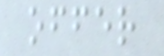offer
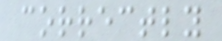correctly
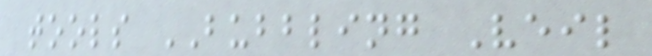tools BUBBLING Veil
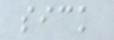sick
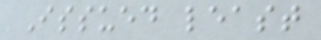Issued least
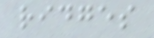ridges
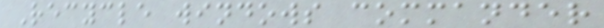Recycle windows commander
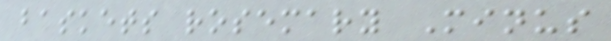baskets rosemary Minus
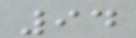94
